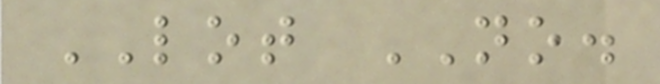LOT NO.
